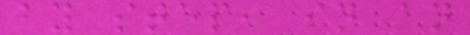by step, in an
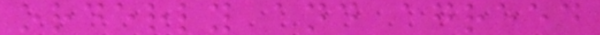orderly and agreed
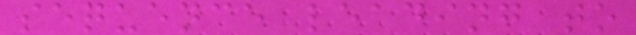sequence leading to
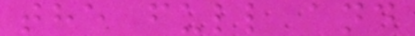the full and
